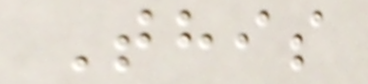This
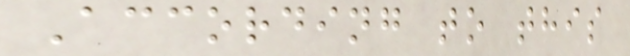According to this
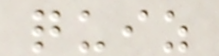quiz
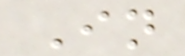In
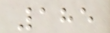185
